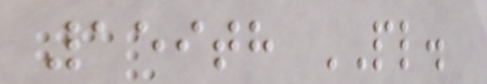159th PL.
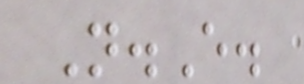N.E.
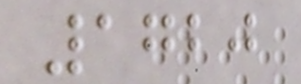1720
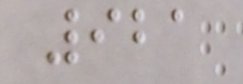921
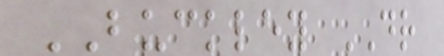BUCKLEY DR
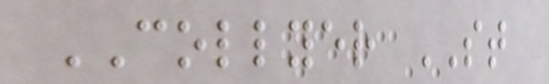COLLYER ST
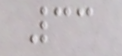33
